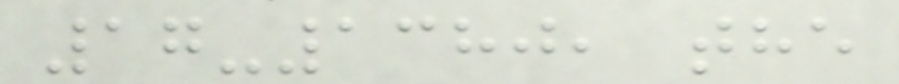17-1380, the
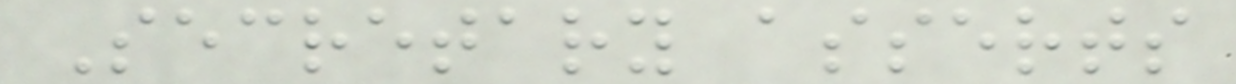Secretary asserts
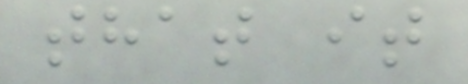that it
